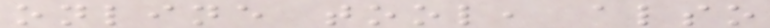online tool, also
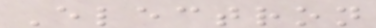Electron
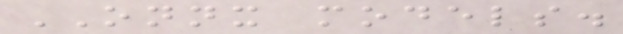ONNX models.
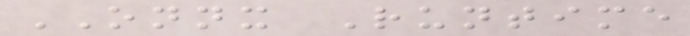ONNX Runtime
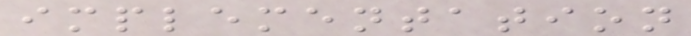implementation
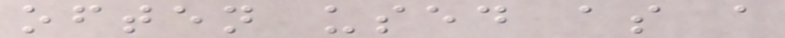often used as a
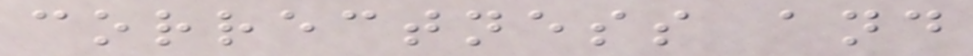correctness and
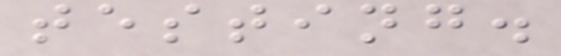testing.
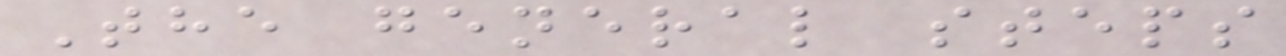The general steps
